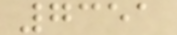7351
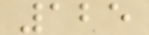125
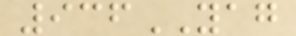936YAG
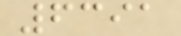6391
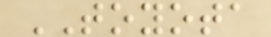TOYOTA
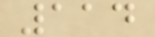114
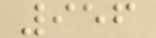956
